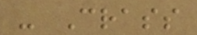- Crass
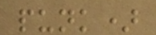punk)
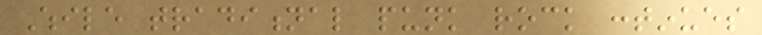While traditional punk rock continues
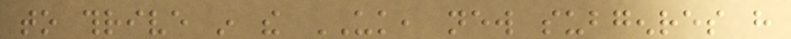to thrive in the UK, new subgenres have
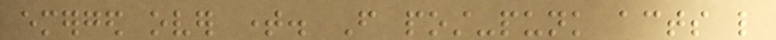emerged over time. From post-punk acts like
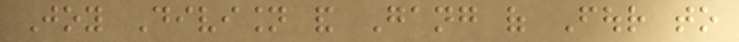Joy Division and Gang of Four to
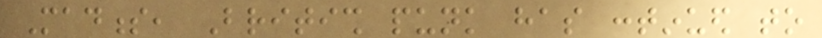Madness, British punk has continued to
